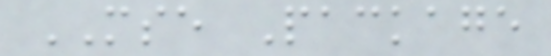MSE Package
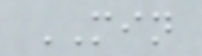MIN
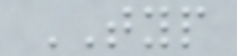TYP
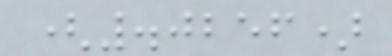(.0256)
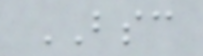BSC
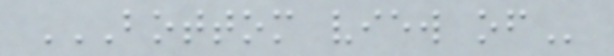BOTTOM VIEW OF
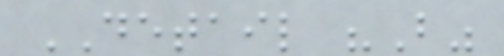DETAIL "B"
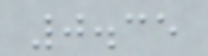0.35
